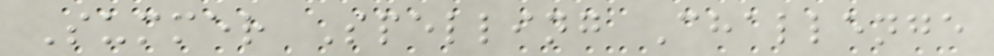Summer Spelling Challenge
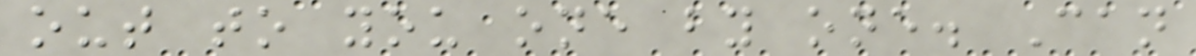out to you one by one. Can
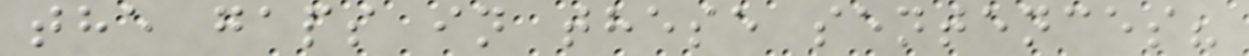the gaps in these sentences?
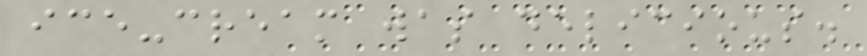ice-cream was delicious.
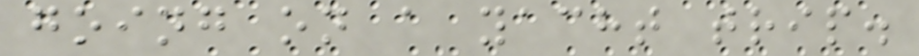going on a yacht trip.
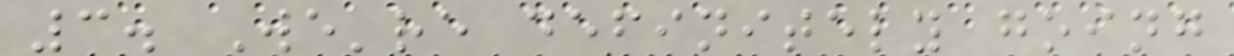3. We're definitely going
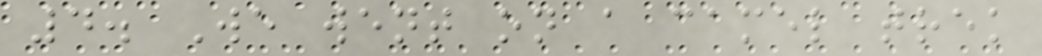4. We went on a camel trek
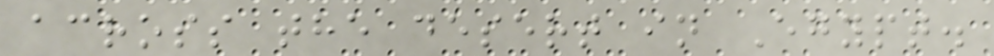across the desert in Egypt.
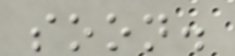soon.
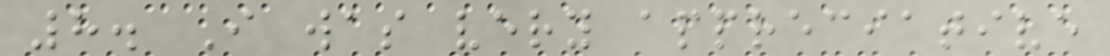8. I was very appreciative
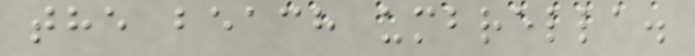the beach umbrella.
